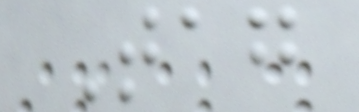Tag
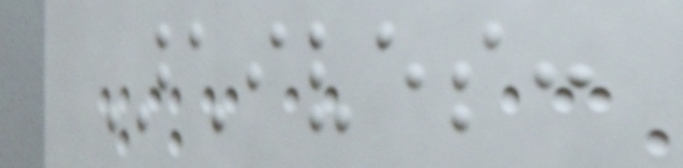Archives:
